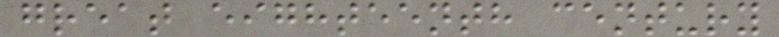great eighteenth century
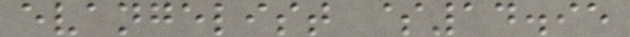evangelist $14.95
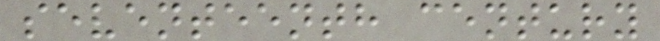seventeenth century
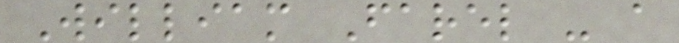William Farel - a
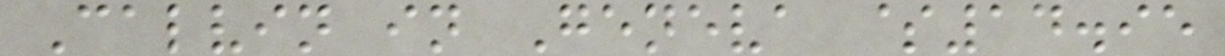Calvin in Geneva $14.95
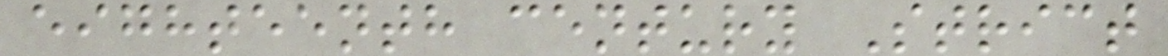eighteenth century Strict
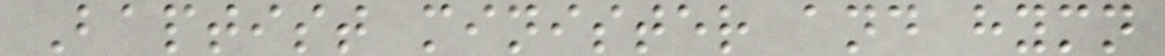Baptist minister and hymn
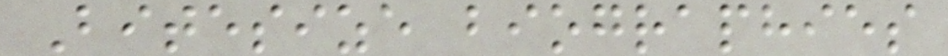Bitesize biographies
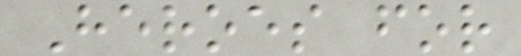Heroes for
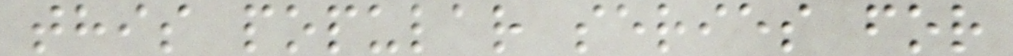this popular series for
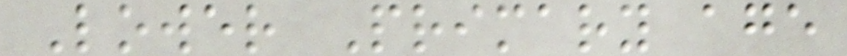Lower Primary age
